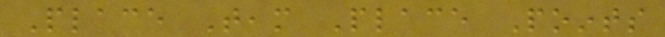Place Team Place Points
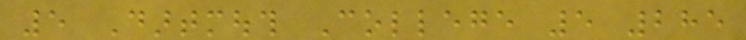5 Dartmouth College 5 285
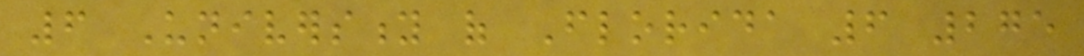6 University of Florida 6 275
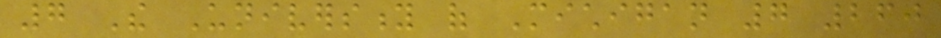7 The University of Michigan 7 260
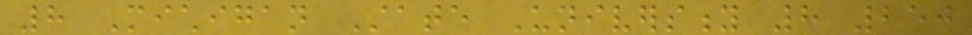8 Michigan State University 8 250
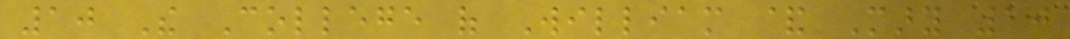10 The College of William & Mary 10
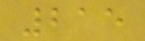215
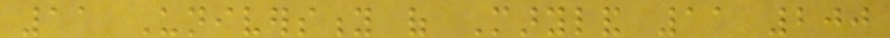11 University of Maryland 11 200
